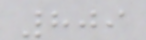809
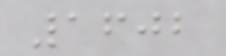1602
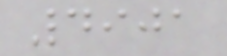4901
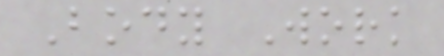Body Work
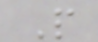P
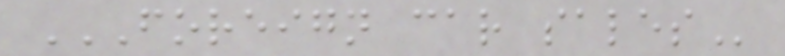FOREIGN CAR SALES
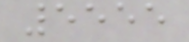5555
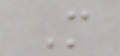M
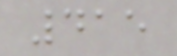415
